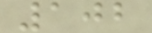102
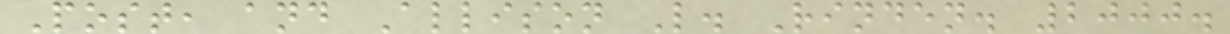Post, and Allison L. Rinden. 2000.
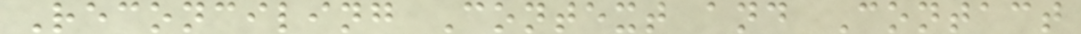Reconciling Context and Contact
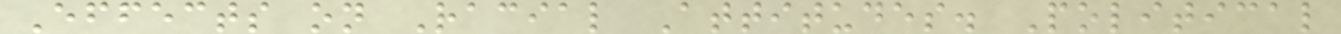Effects on Racial Attitudes. Political
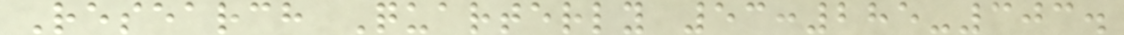Research Quarterly 53:285-303.
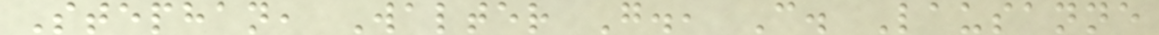Stephan, Walter G., C. Lausanne
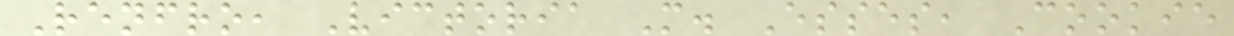Renfro, Victoria M. Esses, Cookie
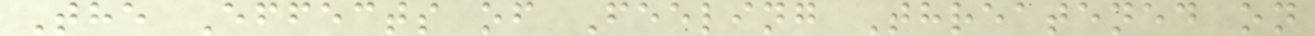The Effects of Feeling Threatened on
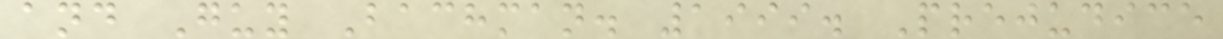and Guy Bachman. 1999. Prejudice
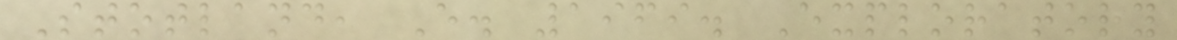Stotland, E. 1969. Exploratory
